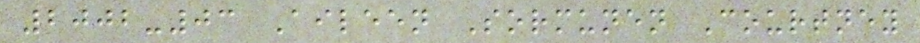2002-03 Aileen Sormunen Courtney
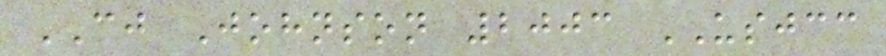CJ Johnson 2003 USJCC
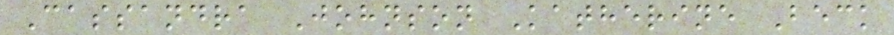Cassandra Johnson Katherine Beck
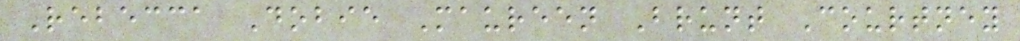Rebecca Dobie Maureen Brunt Courtney
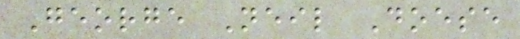George Neil Doese
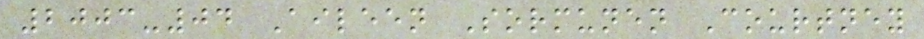2003-04 Aileen Sormunen Courtney
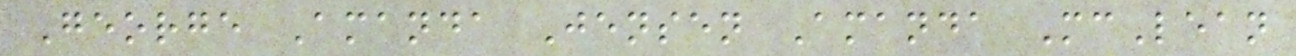George Amanda Jensen Amanda McLean
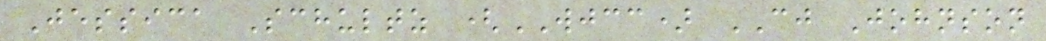Jessica Schultz (WJCC) CJ Johnson
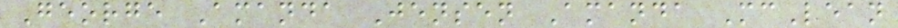George Amanda Jensen Amanda McLean
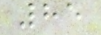85
